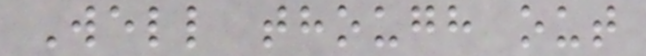Well though out
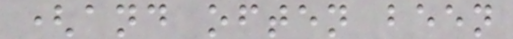(and often been
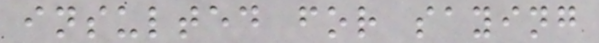insulted for saying
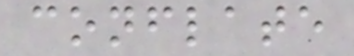conflate
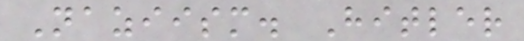Naziism. Hitler
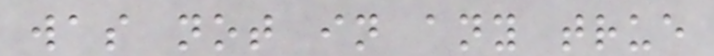was not in any true
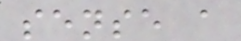sense a
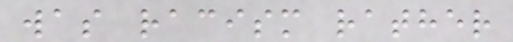was racism rather
